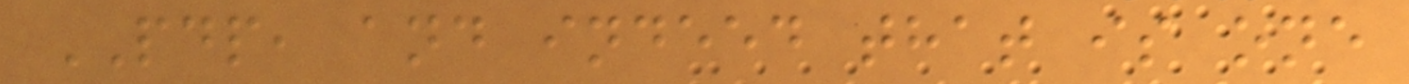PDP, and indeed that is one
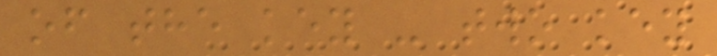of the key - two key
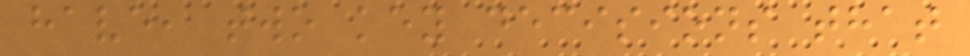have, two key decisions that
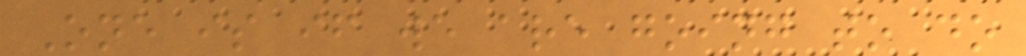One is if we are going to do
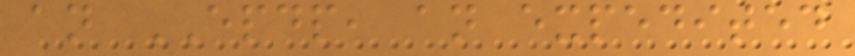an EPDP, an expedited
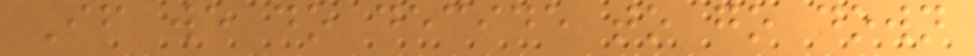If we do decide to go down
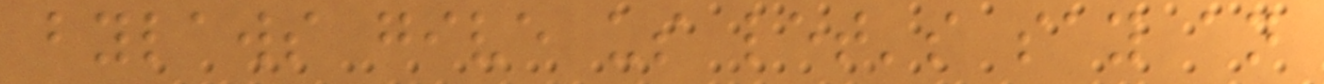bylaws give us let's say an
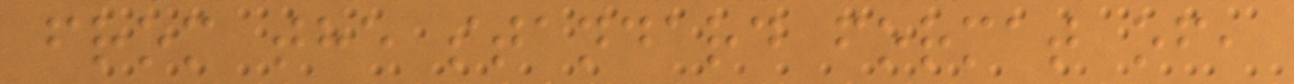from the standard format of,
